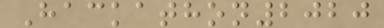Hackathon2020
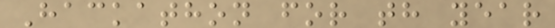Hackathon for th year
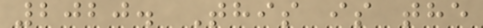2020. This is the
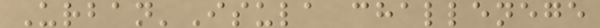Urban'Isula challenege
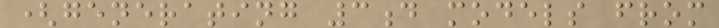(generating 3d models from
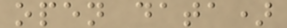open data)
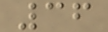36
